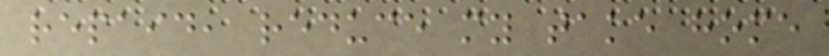repaid, reduce my take home
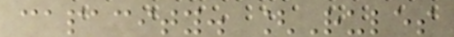capacity. [Rules
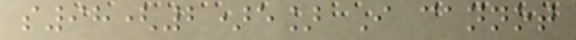s98(2)e] I cannot
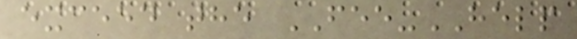exceed the FEE-HELP
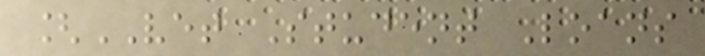[VET Student Loans
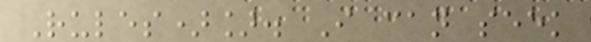Rules)]. I can seek
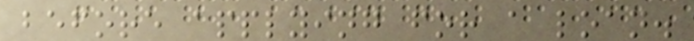before applying for a loan.
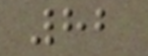82
